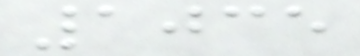1035
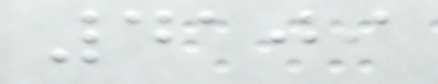4109
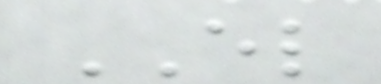EL
